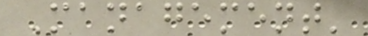Management'
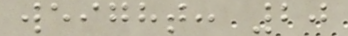weight: 20
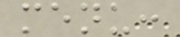menu:
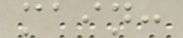main:
